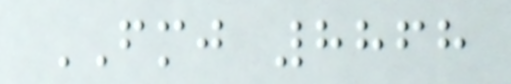FMJ 8868
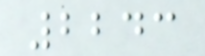2243
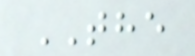THE
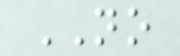NO
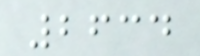2634
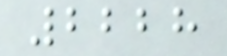2228
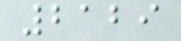2129
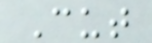Cut
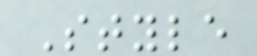Style
